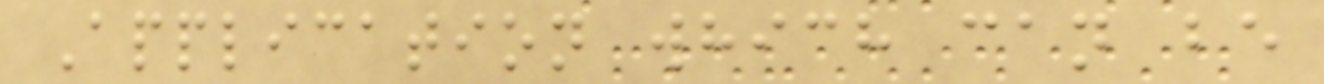Application which can be
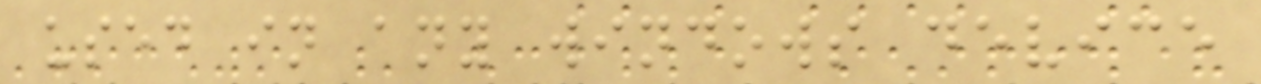used in any windows device
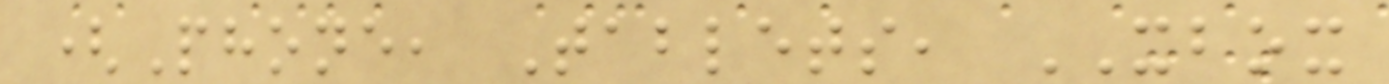(Phone, Tablets, XBOX
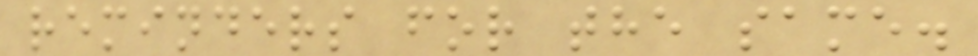reminders for the same.
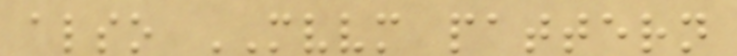also MVVM pattern
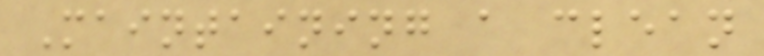Maintaining a clean
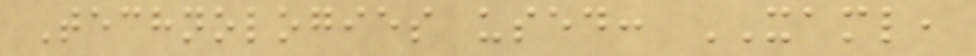Technologies used: XAML,
